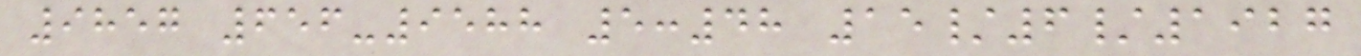9857 656-9588 5:48 15/6/1927
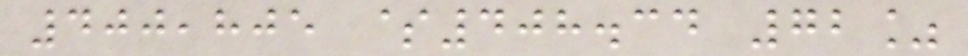400,805 $408.34 72%
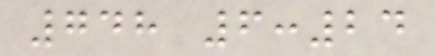748 6:24
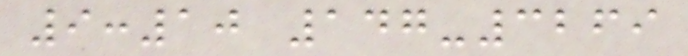9:10 147-3269
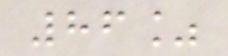86%
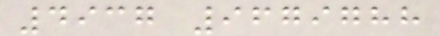4937 9679788
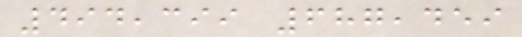494,399 687,459
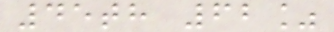45th 62%
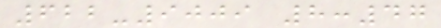622-9009 8:47
